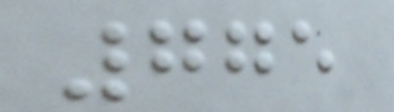775
